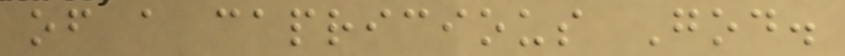of a capricious God.
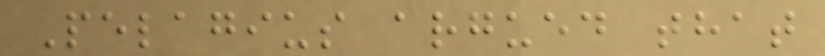Pelagius argued that
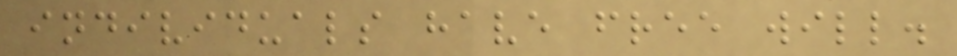individuals have free will.
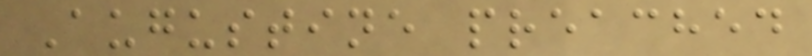Augustine preached
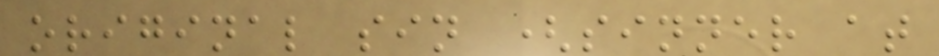original sin (sinner at
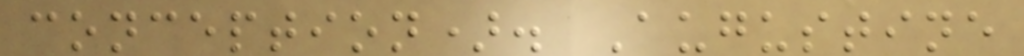conception). Augustine
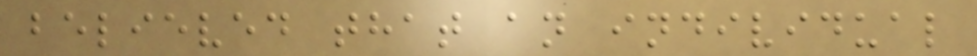believed that an individual
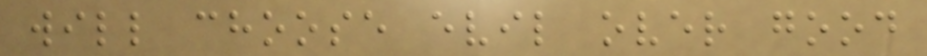will choose evil over good
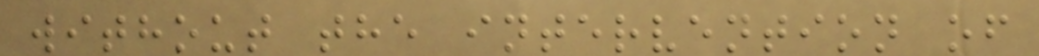without the intervention of
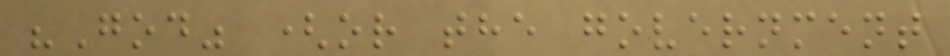"God" (or the government
